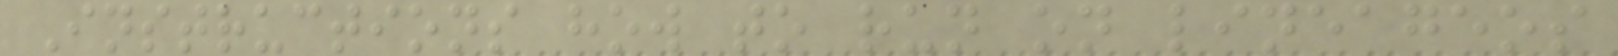Instructions how to run on lineageos
